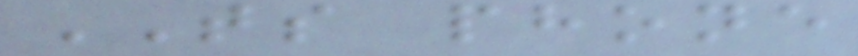TS phone
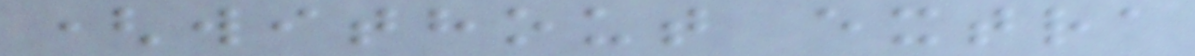(without extra
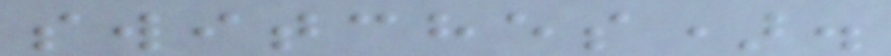switches).
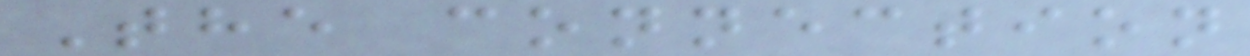The connection
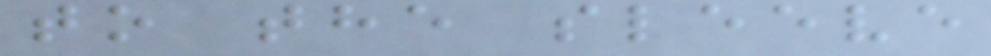to the sleeve
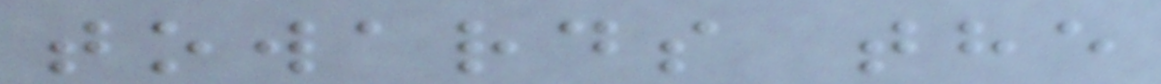towards the
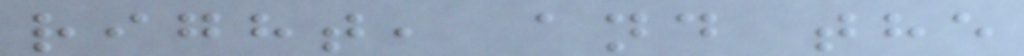right, and the
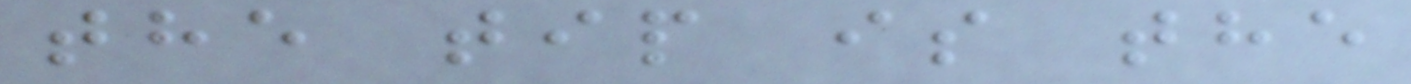the tip is the
